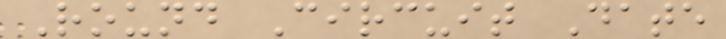Round Circuit Date
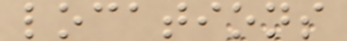locations
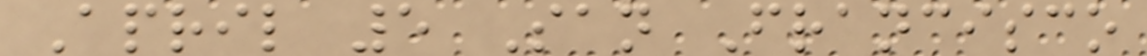April 5 San Francisco
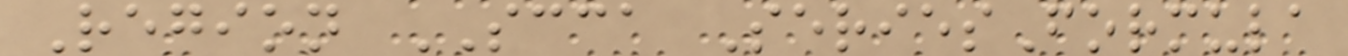Region SCCA SeriesFormula
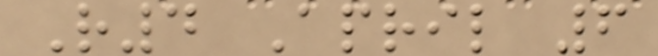R4 April 6
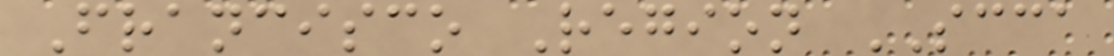Francisco Region SCCA
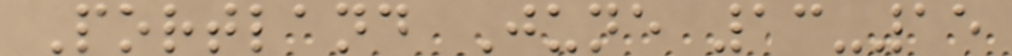Portland June 13-15
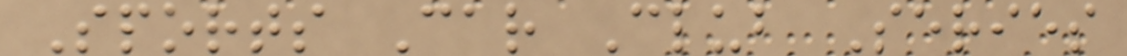Sports Car Club Series
